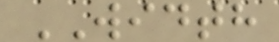WIDTH
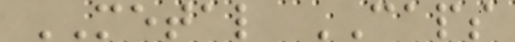METAL CAPS
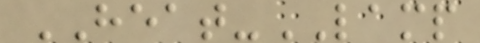HEAT-LAMP
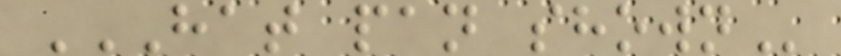HAT PAN SHOWN
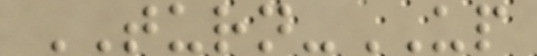TURN-UP
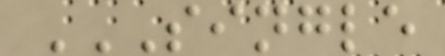SINGLE
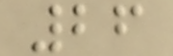26
